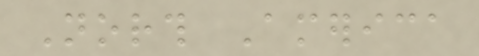North America
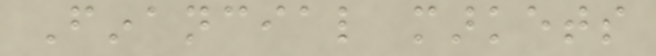Financial markets
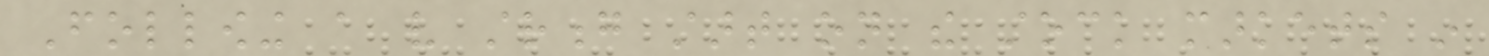Following a very strong start on the stock markets in
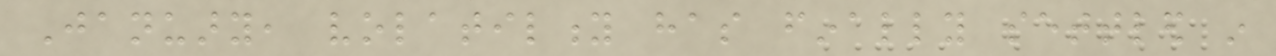January, volatility has finally settled in
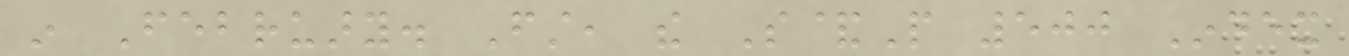in February. First, the S&P 500 Index
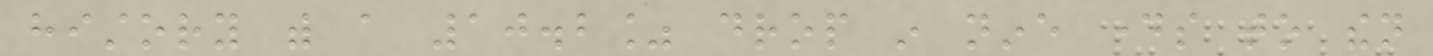history with a 10.2% drop in nine days to then
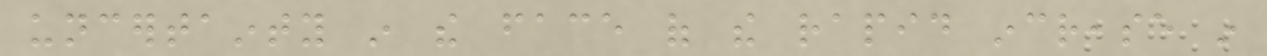uncertainty in the face of the rapid increase in
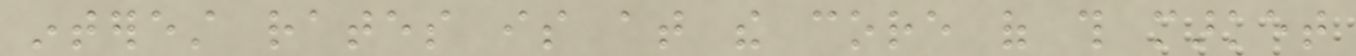interest rates is at the core of this market
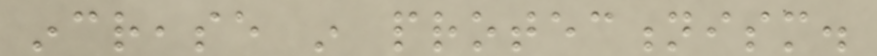increase in protectionism.
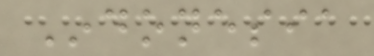Indonesia
